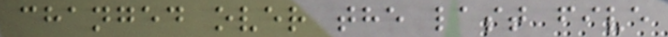changed over the last five
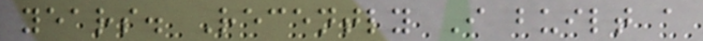years. Recently I built a
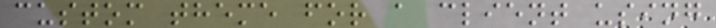custom theme for a client using
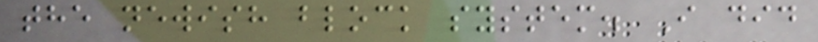the newish block system. I did
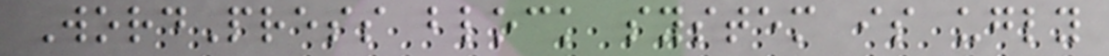WordPress block system is ugly
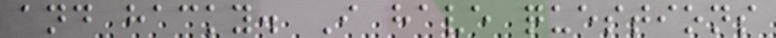and hacky. I have questions
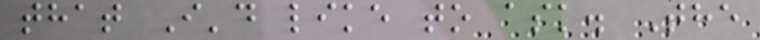that I'd like to ask. The
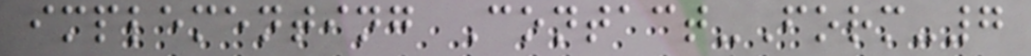implementing Contact-Form-7
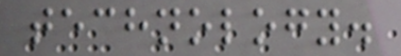technology.
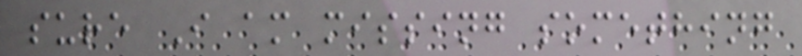sure I am missing something
